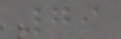79
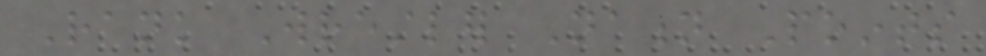Rank Wrestler Nation Points
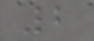2
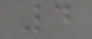4
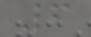6
